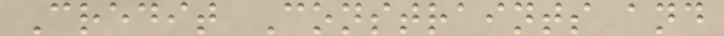Credit Constraints and
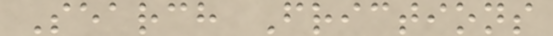Search Frictions
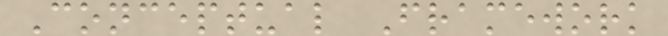Conceptual Framework
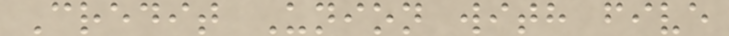Credit Union with five
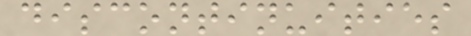discontinuities
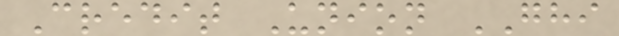Credit Union GHI
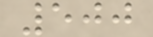500
